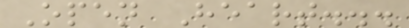Open Heart...
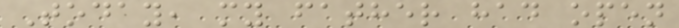Today, my father had open
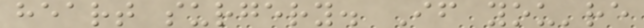heart surgery. If you're
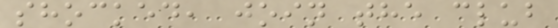shocked, join the club
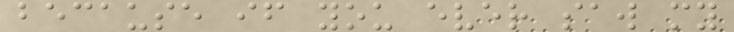because if you ever saw my
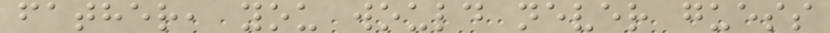father, you would never guess
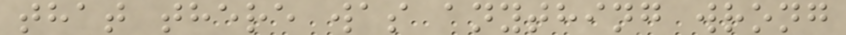that there was anything wrong
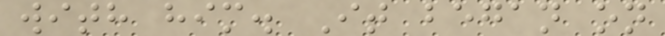with him. It began on
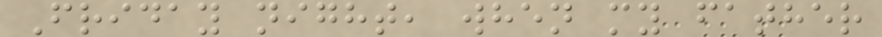Friday night, when my father
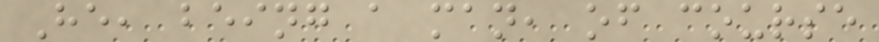He, being a man, of course
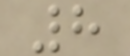8
